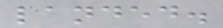landed.
